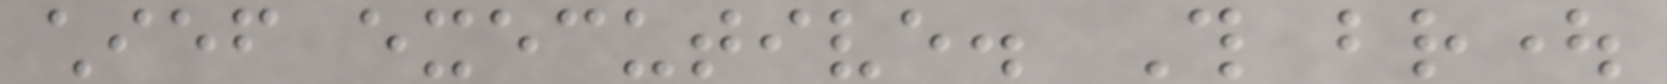chief executive. This brought
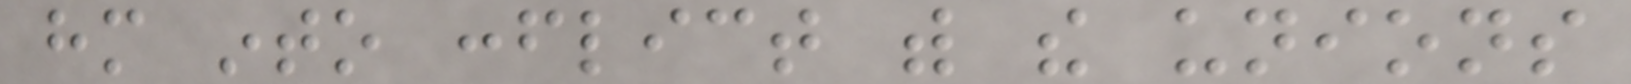him into conflict with the unions
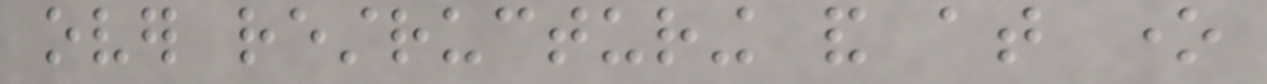over restructuring and at one
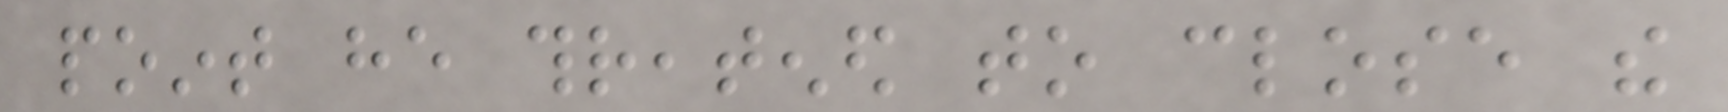point he threatened to close the
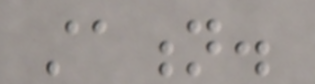station.
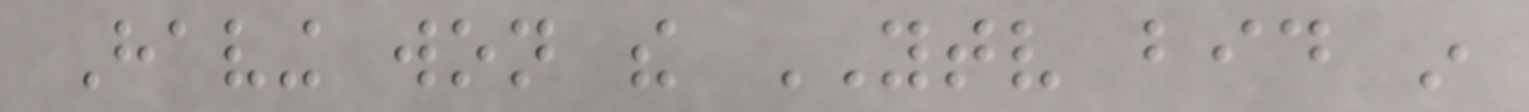Having won the YTV bid in
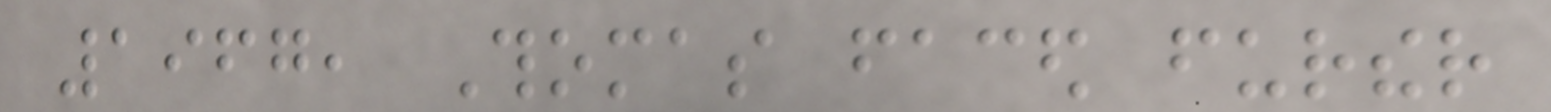1967, Thomas faced further
